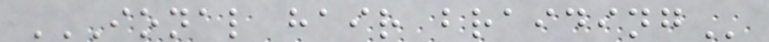IONAL HAIR BRAIDING
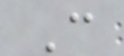C
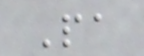Pa
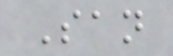San
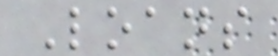Loans
